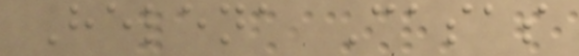Helena Casas
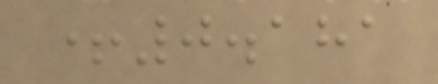+0.181
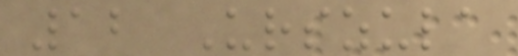12 Urszula
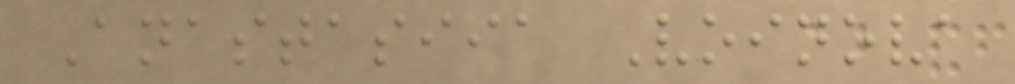Anastasiia Voinova
